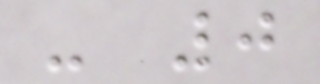- 0
